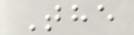The
